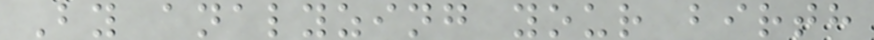By analyzing your birth
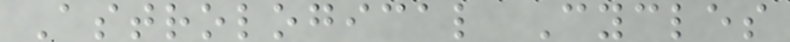Astrological Cycles
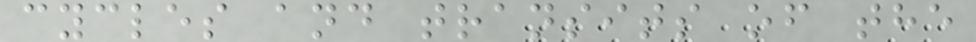cycles and transits of the
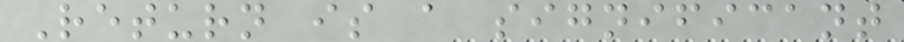Return is a significant
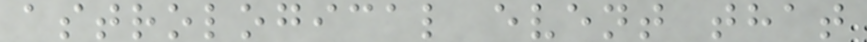astrological event that
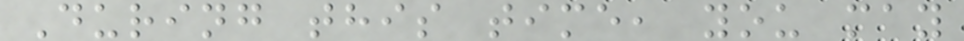During this time, you may
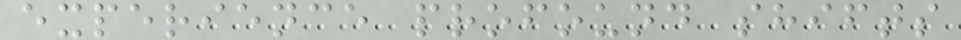experience profound shifts
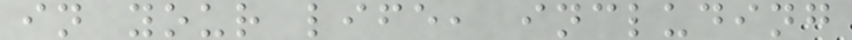in your life, including
